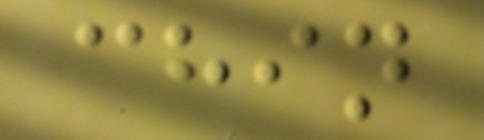chin
